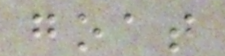goat
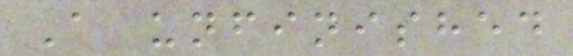A unfinished
